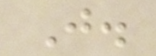J.
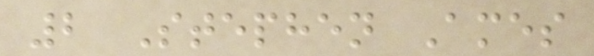2 Stephen Ames
